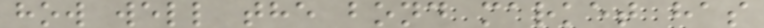how well the bond market has
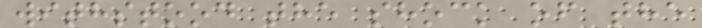withstood the shock of the
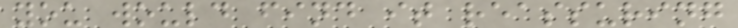you would find it reassuring
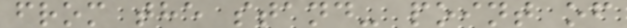from the stand- point of
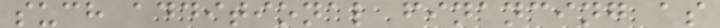such additional financing as
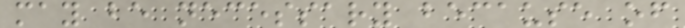may be necessary because of
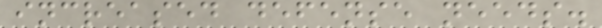increased defense needs.
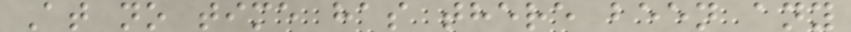At no time has there been any
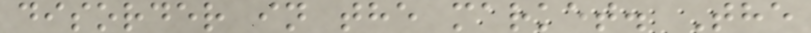disorder in the market. The
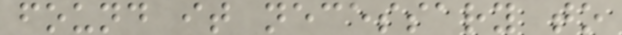found it necessary to
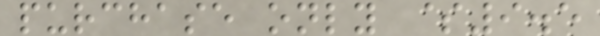purchase only $9.5
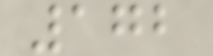172
